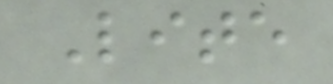Lite
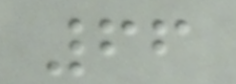66
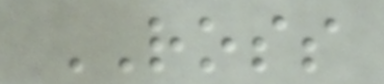ROSS
